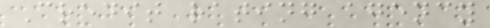Credit rating agency
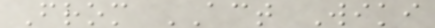From ACT Wiki
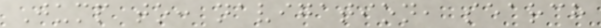Jump to: navigation, search
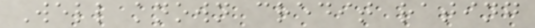Well known credit rating
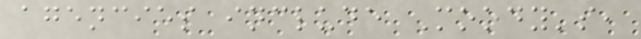agencies include Moody's,
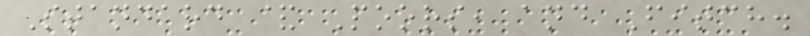Standard & Poors, and Fitch.
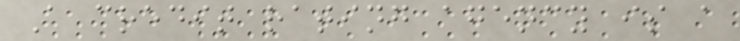A credit rating agency is a
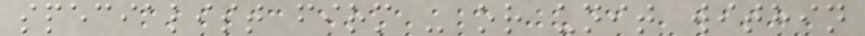specialist firm - or unit within
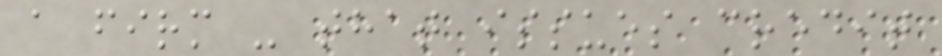a firm - that issues credit
